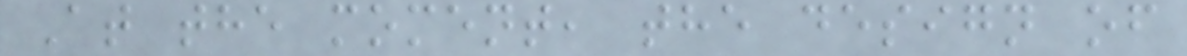At the moment, the design of
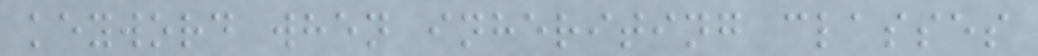keyword when inheriting classes
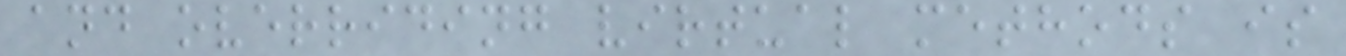and overriding virtual methods is
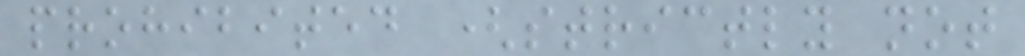prohibited (strictly not
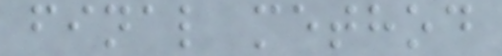final method
